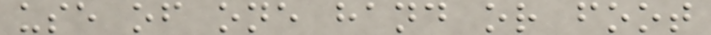use of one hand or foot
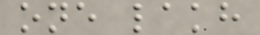one lakh
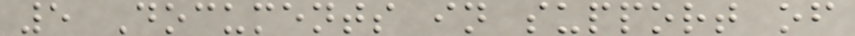5 Documents in support of
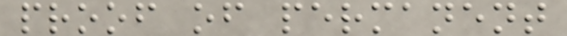proof of permanent
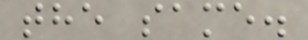the same.
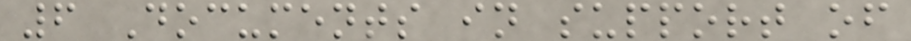6 Documents in support of
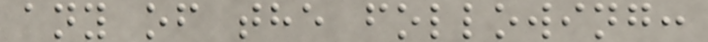any of the following:
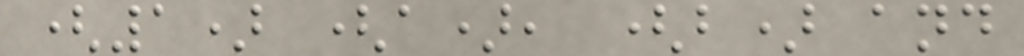(1) (a), (b) and
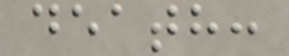death:
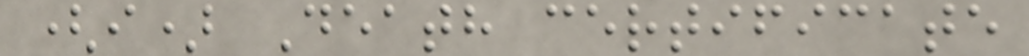(i) Death certificate
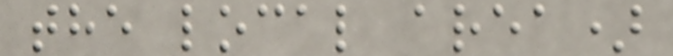the local area)
